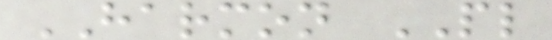HARMON PL
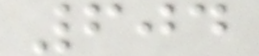604
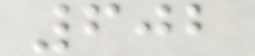602
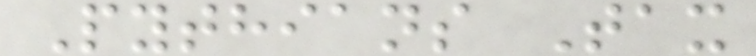Pythians Tax
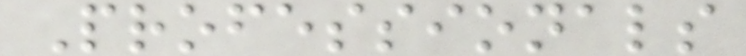Professionals
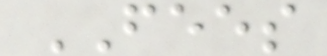FEES
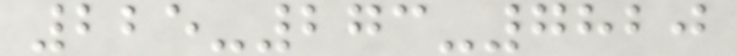225-273-7820
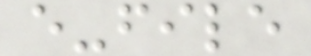e-file
